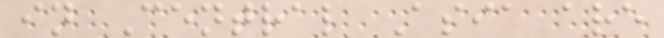in Central Asia are
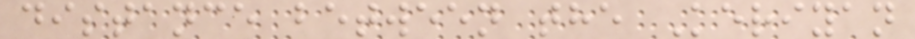distance between the Keriyan
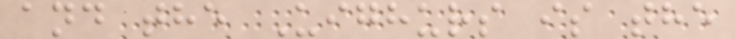and the Uighurs is the
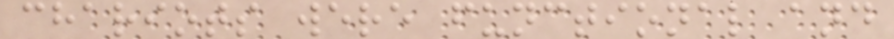chariots were functional and
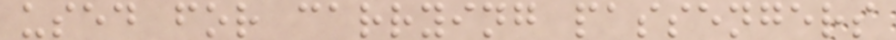used for carrying passengers
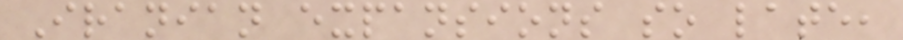Iranian expansions so late,
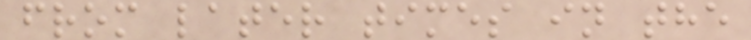from later times in the
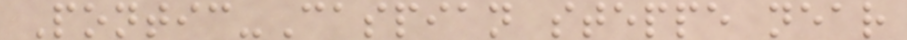Pontic-Caspian steppe near
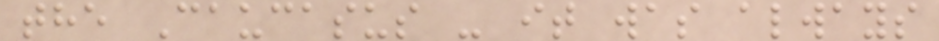the Caucasus - it was always
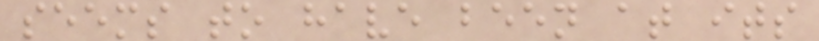seems to have been at its
